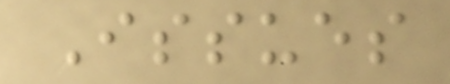Issues
